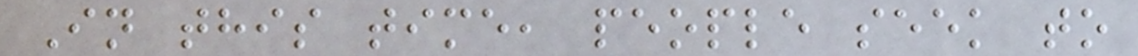In this time, people seek to
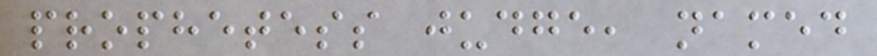prophetess judge, named
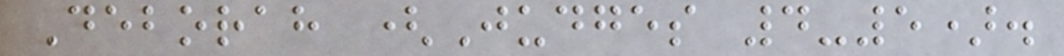Deborah (Judges 4-5).
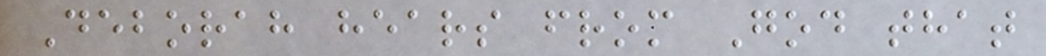Deborah hears from God that
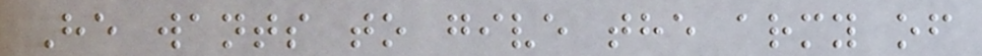He wants to give the army of
